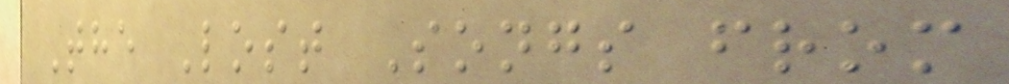The Lost Songs from
